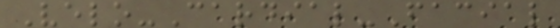Velo-Cardial-Facial
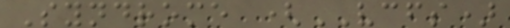Syndrome (VCFS)
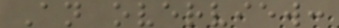An overview:
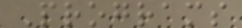Programs
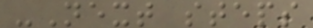-Next steps
